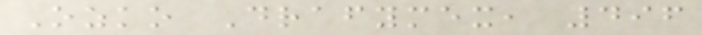Ozko Drafymex, 496
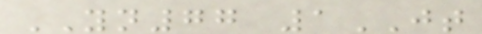YN77 1JT
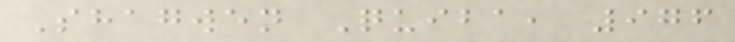Shagwen Quiba, 976
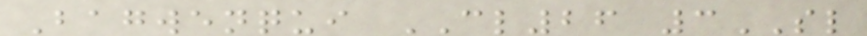Bagwenqui CL26 3SL
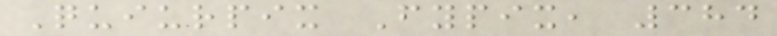Quiurpix Fypix, 384
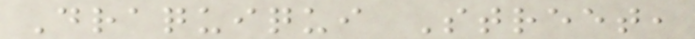Draquiqui Street,
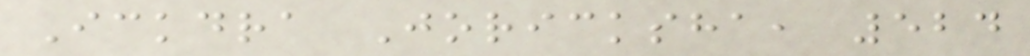Ickdra Joricksha, 524
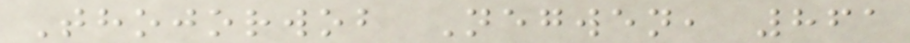Thojorwob Negwen, 861
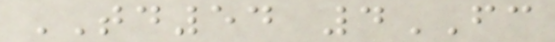TD54 4FC
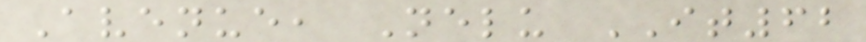Avenue, Nelu IT62
